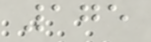175
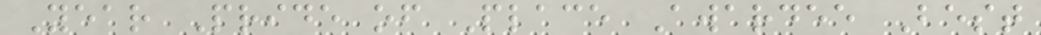Year Pride of Place Awardee Best
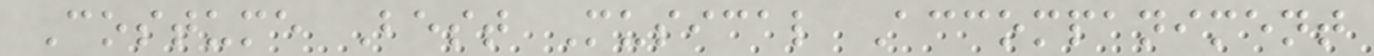Costume Best Musical Accompaniment
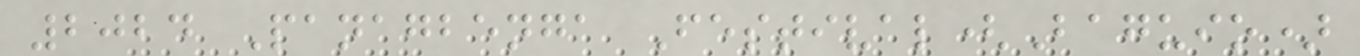2024 Panagbenga Festival(Baguio)
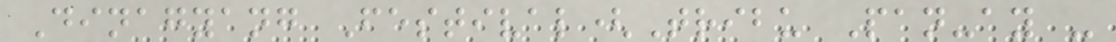Dinagyang Festival(Tribu Pan-ay -
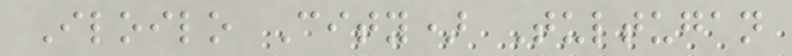Iloilo City) Tultugan
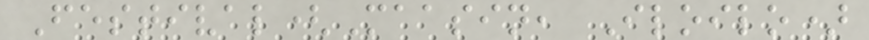Festival(Maasin, Iloilo)
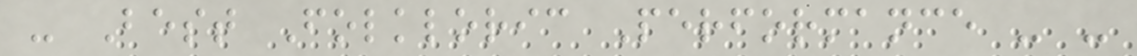- Best Folkloric Performance - -
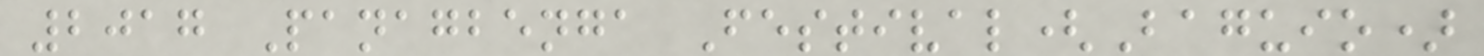2017 Panagbenga Festival(Baguio)
